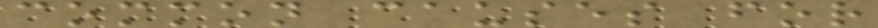common causes for
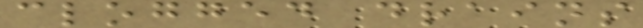clogged drains
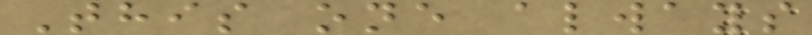This one always
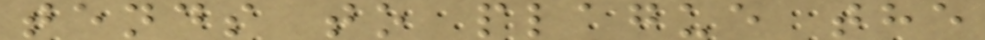tends to plague the
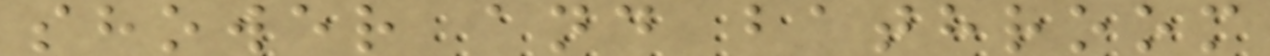shower and bathroom
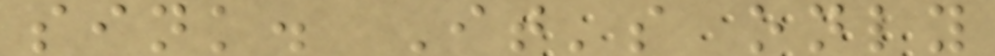sink. It's only
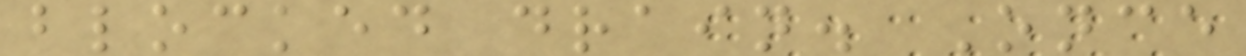blocked drain. Once
